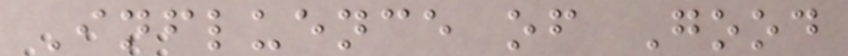Influence of Good
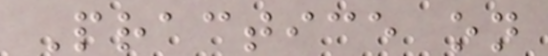Practice on
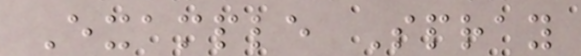Example Spray
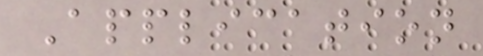Application
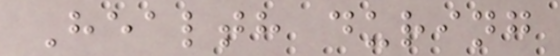Health during
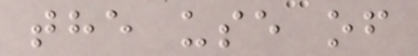the use of
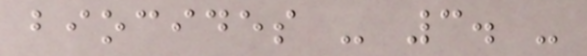biocides - 3. -
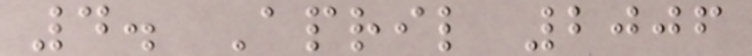4. April 2006
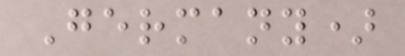Germany)
